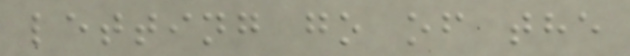letting go of the
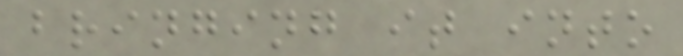bringing it into
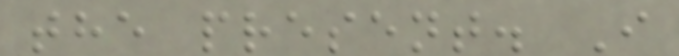the present. I
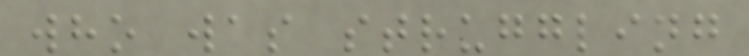who was struggling
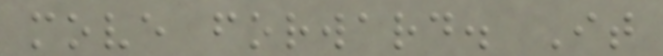move forward. It
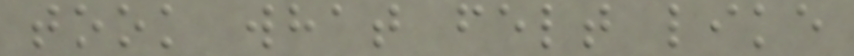took what felt like
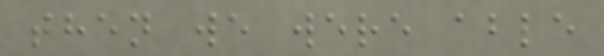then we were able
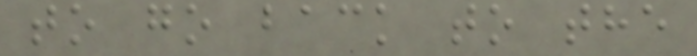to go back to the
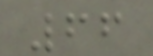66
